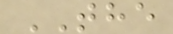THE
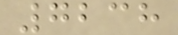7238
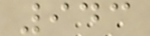943
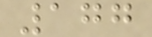177
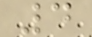4
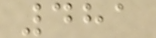481
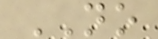NO
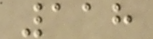118
